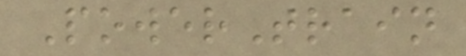PowerTrain
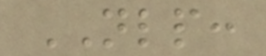NLP:
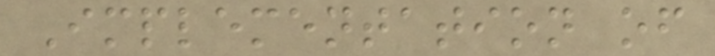Implementation of
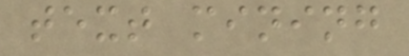text mining
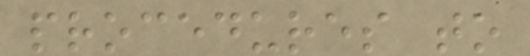procedures to
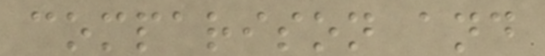comparison and
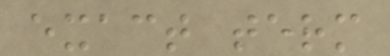exact term
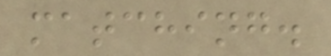matching.
